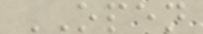OPEN
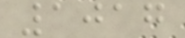1017
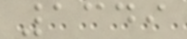1349
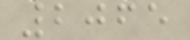2065
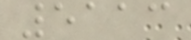5113
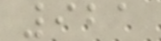921
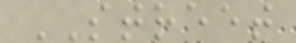STREET
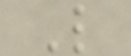L
